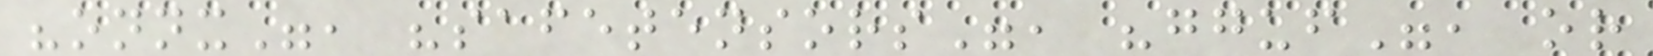"onnx", "safetensors", "gguf", or
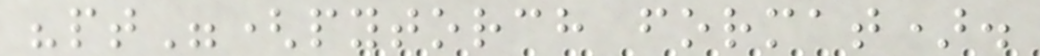"pt"(pytorch format).
